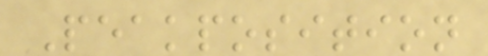Peakposition
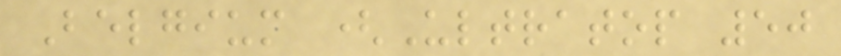Belgium (Ultratop 50
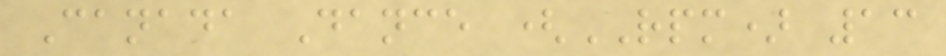Canada Dance (RPM) 13
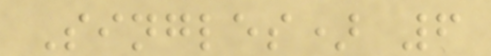Singles) 6
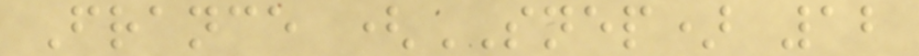France (SNEP) 12
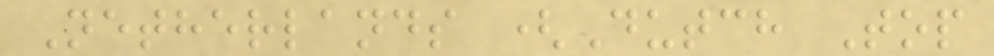Netherlands (Dutch Top
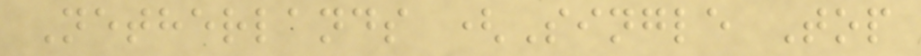Netherlands (Single Top
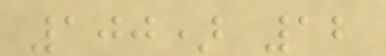100) 12
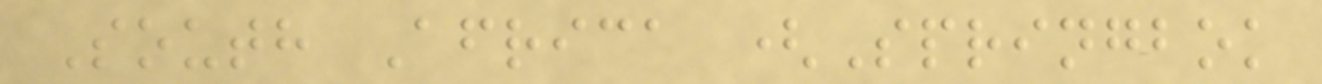South Africa (Springbok
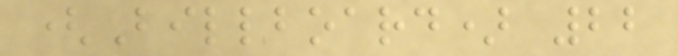(Billboard) 22
